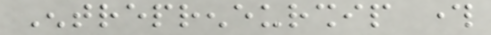Entrepreneurship through
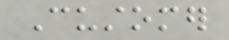Customer
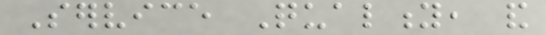Service Quality, and
